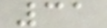31
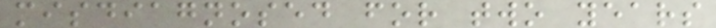misdiagnosed for two years
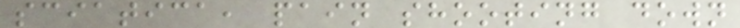sciatica, pain shooting down
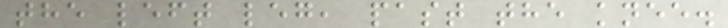the left leg, past the knee.
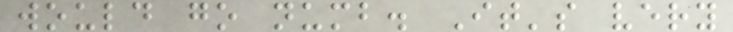would go numb. It's very
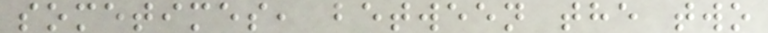sometimes, between the two
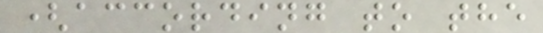(according to the
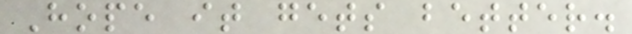Hope it gets better.
